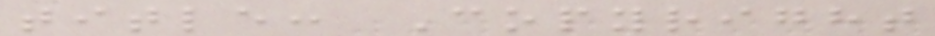title: Copyright
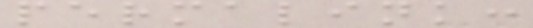permalink:
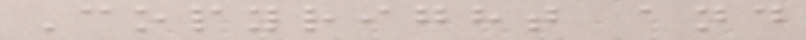Copyright and
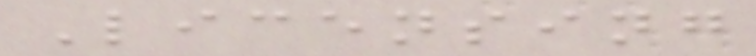Licensing
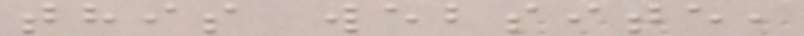this website,
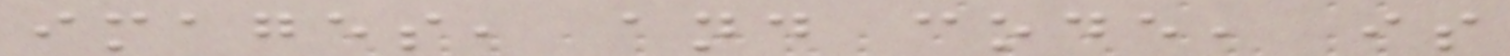images, and code, is
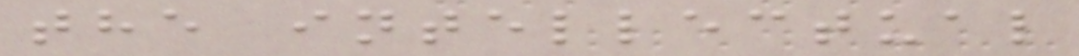the intellectual
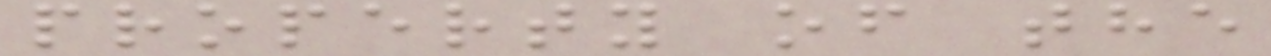property of the
